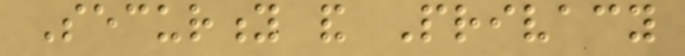Security and Privacy
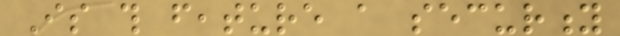Is this feature a security
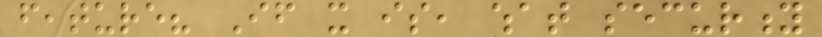feature? If it is, what security
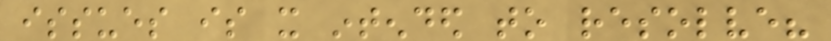issues is it intended to resolve?
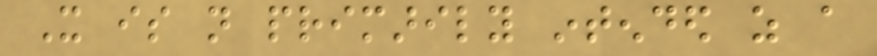It is not primarily intended as a
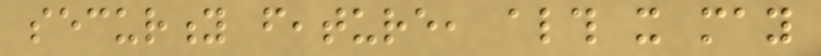security feature, although it may
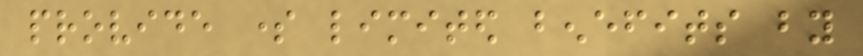provide some limited benefits by
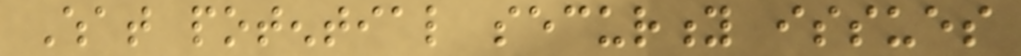What potential security issues
